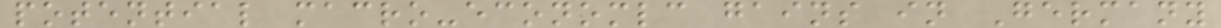potential macro-economlc gains in Germany
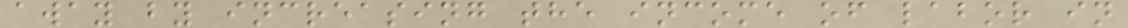away by increasing the income of labor in
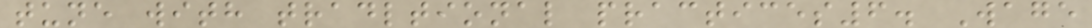tune with tradltional practices6. Wage
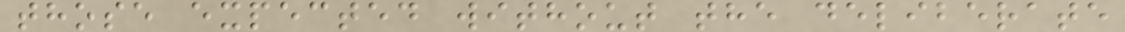those expected without the deliberate
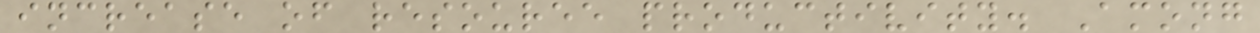increase of resouree productivity. Among
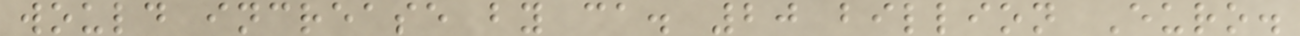would increase by ca. 20 billion Euro.
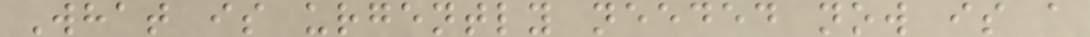What is urgently needed now is a
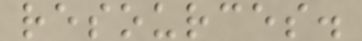resources.
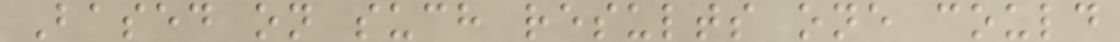Based on such results one could
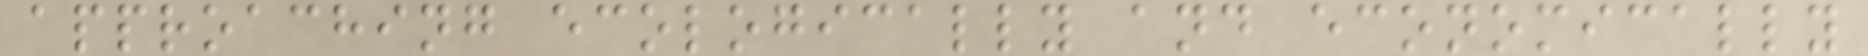approaching ecologically and economically
